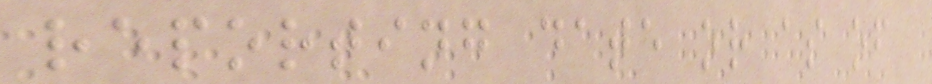reporting date or as of
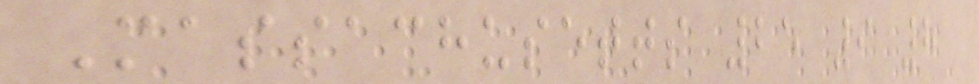Massachusetts 25 9 8
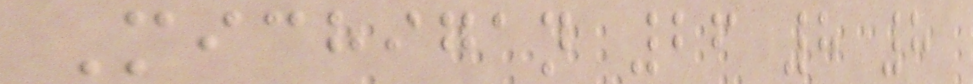Michigan 26 8 8
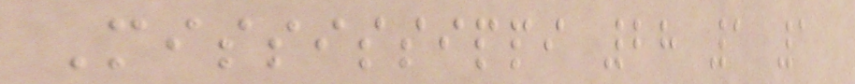Mississippi 28 1 1
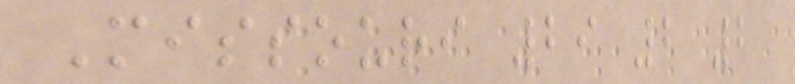Missouri 29 2 2
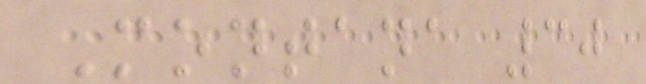Montana 30
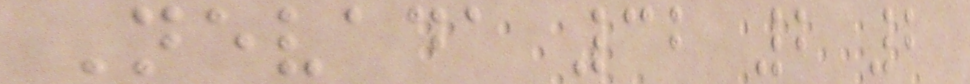Nevada 32 2 2
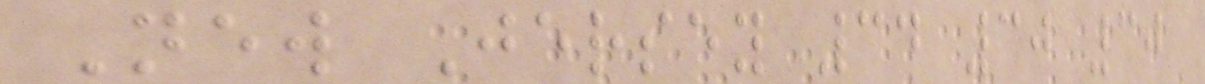New Jersey 34 30 30
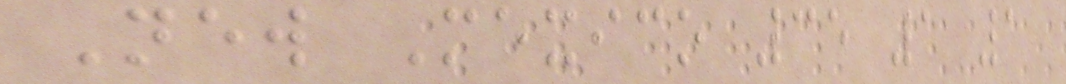New Mexico 35 1 1
